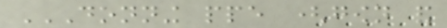DONNING PPE (GOWN AND
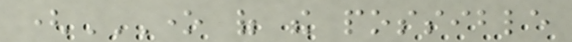(ONE OF THE POSSIBLE
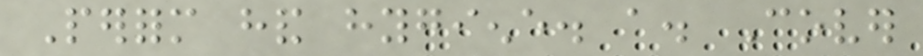Perform hand hygiene. a. Cover
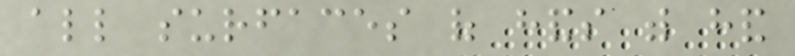all surfaces of hands with hand
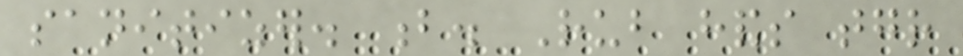sanitizer. b. Rub hands together
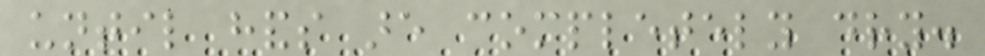until hands are completely dry.
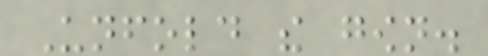Unfold the gown.
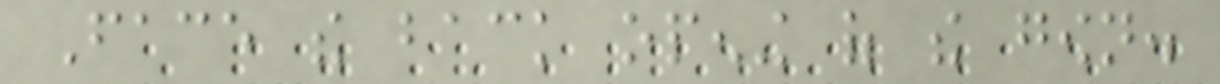Face the back opening of the gown.
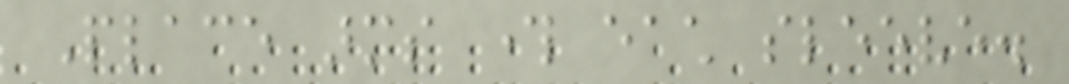Place arms through each sleeve.
